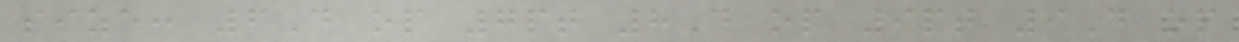size: 6D op 7pt 8D op 9pt 9D op
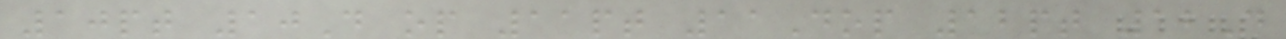10pt 10D op 11pt 11Dop 12pt 12D
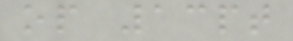op 13pt
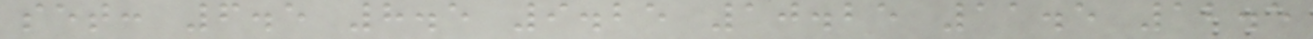set: 6.5 8.5 9.25 10.25 11.5 12.5
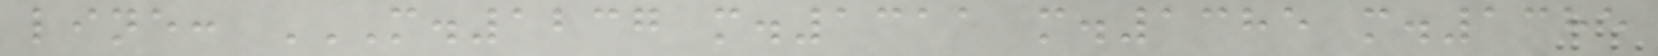line: M.1237 M.1311 M.1385 M.1385
